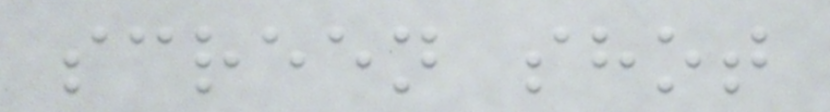screen shot
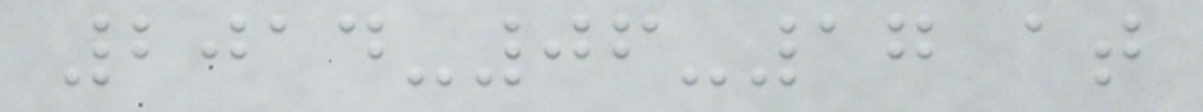2014-06-17 at
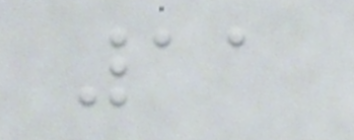11
